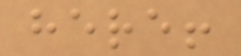here!
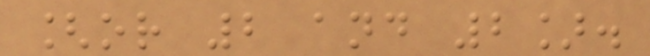[or 2 and 2].
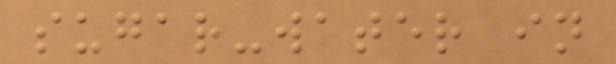sugar-water in
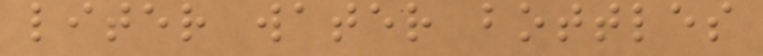liter water bottles
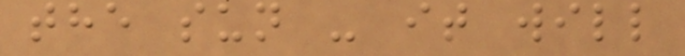the sun - it will
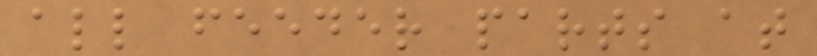all feeder parts at
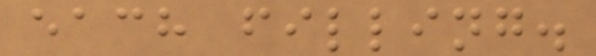each filling.
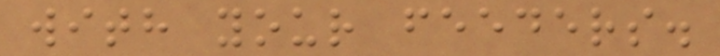with your feeders.
